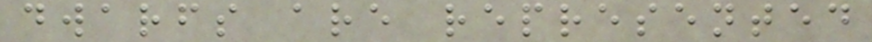dwarfs are represented
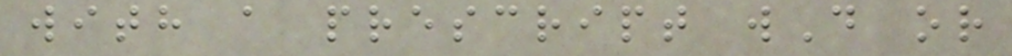with a prescript wD or
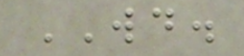WD.
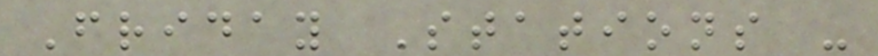Friday Stations -
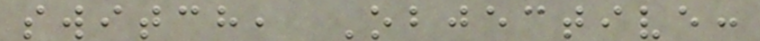switch, Objective:
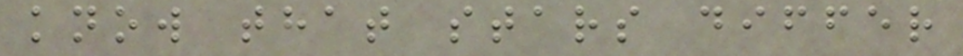know that stars differ
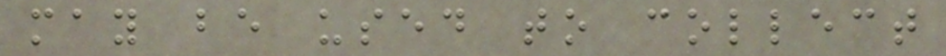may be used to collect
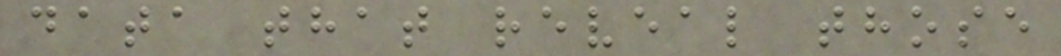data that reveal those
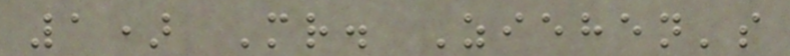1) Mr. Ziehen's
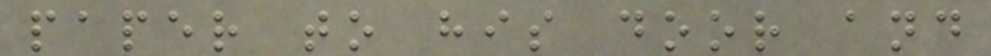paper to his door and
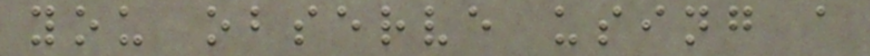you observe using a
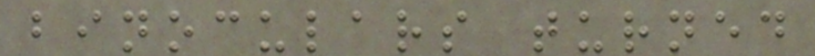binoculars turned
